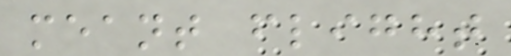meant flight
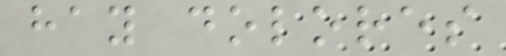hay dolores
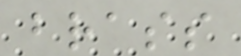brass
